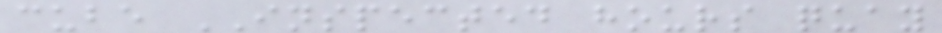cube INSPECTED hours quay
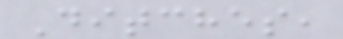Ditches,
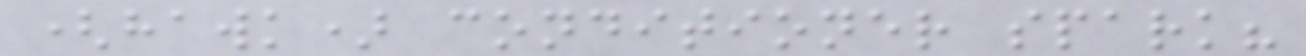(hawk) conditioner spark?
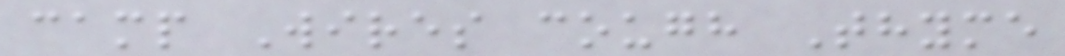camp Wires cough Thyme
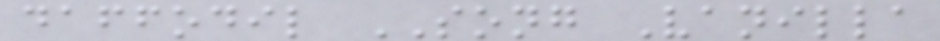daffodil SONG Vanilla
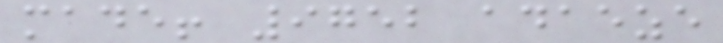made! 9752 adaeze
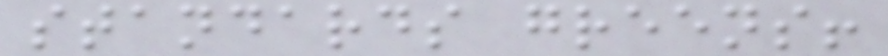standards greens!
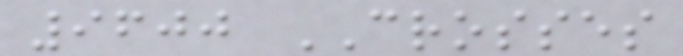9600 CROSSES
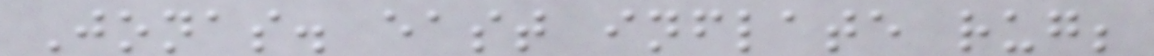Jonas. east inflate rug;
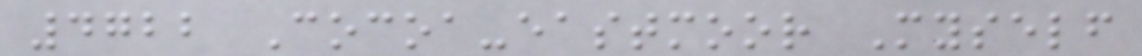4722 Cocoa-eastmoor Myself
